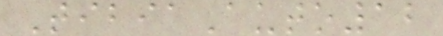TibiaAuto12
